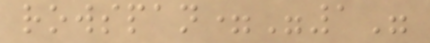rowspan="1"
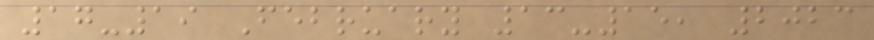17-19 February 13-15, 2023
